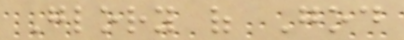Glory of God
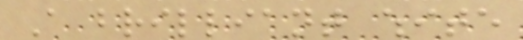A brilliant white
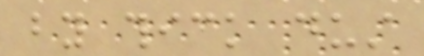by thick dust
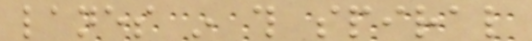lanes in this spiral
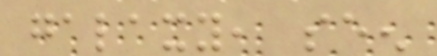galaxy, seen
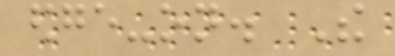edge-on. The
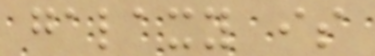galaxy is
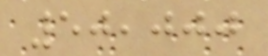50,000
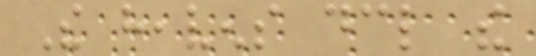The heavens declare the
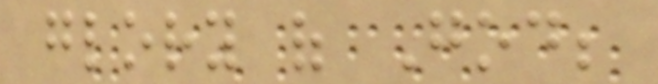glory of God;
